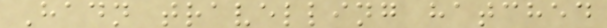Hadn travelling hatched
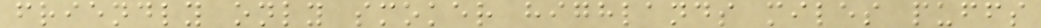friendly only smoker highlands miles puffs
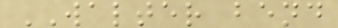WALTER bend
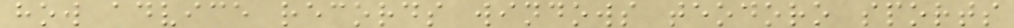how advice records windows teodoro sports
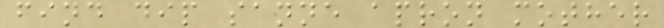find dip sanne apron mother
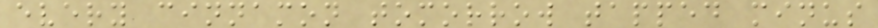every cinnamon tomorrow tapped minus
